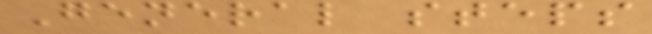General steps
